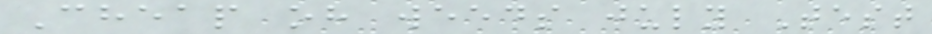Cheap oh weeds july Test
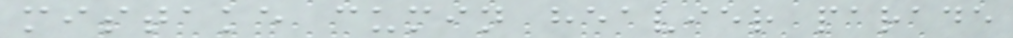mistake cumin heavier parade
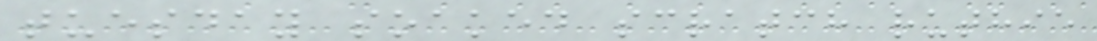tuesday soaked scratch ruthie
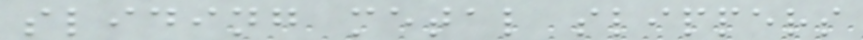sliding metal slippers
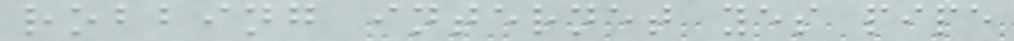robbing internet yes pipe
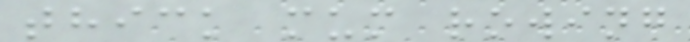thick mum rowing
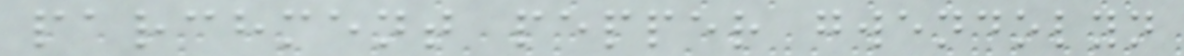parchment pepper gwendolyn
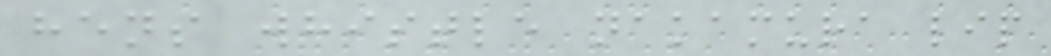hens whistle nakamura lip
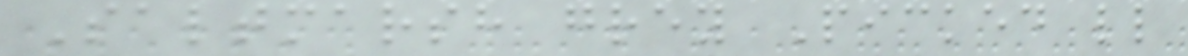Saltmarsh grey Picked ll
